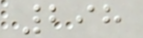298
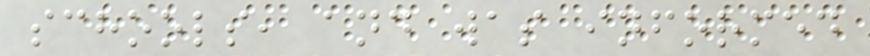schools, and was informed
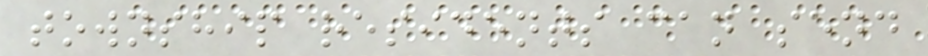township residents can send
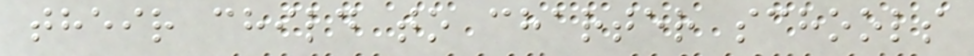their child to charter schools
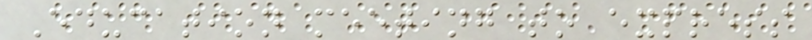Education meeting to express
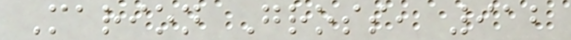Marion Gross, 912
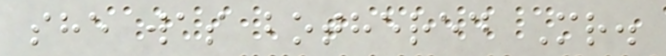she was bothered Mr.
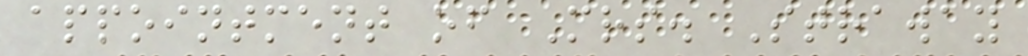appointment of Mrs. Straway
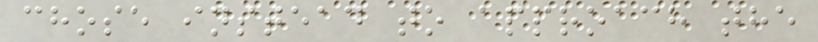chose instead to approach the
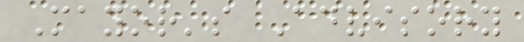Mayor's Advisory
